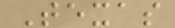Texas
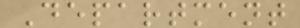Department
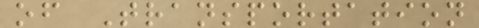of Transportation
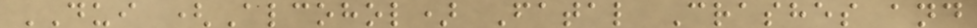DUI (Alcohol) Fatal Crashes and
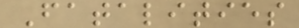Fatalities
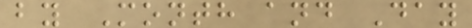by Month and Day
